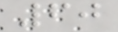60
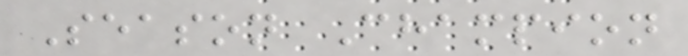Season Champion
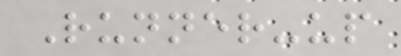Runner-up
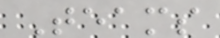Teams
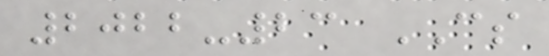2022-23 CS
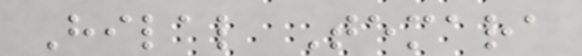Hilal Temara
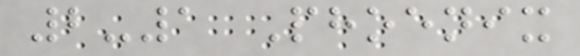2-1 Phoenix
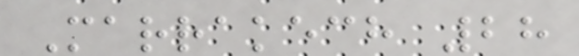Marrakech 28
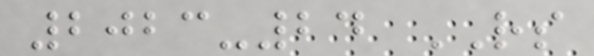2023-24 RS
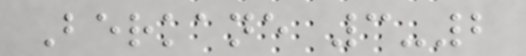Berkane 3-2
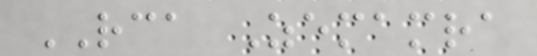RCA Zemamra
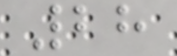28
